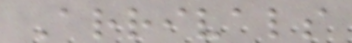Arrivals
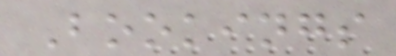Bookings
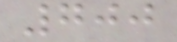700
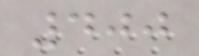400
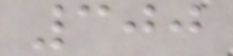300
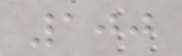100
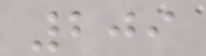209
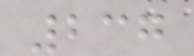237
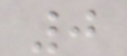0
